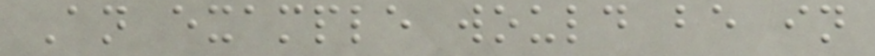An example would be in
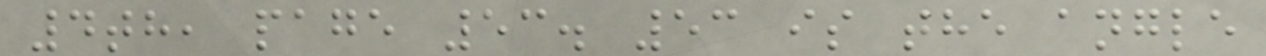4th, page 53. 53 is the angle
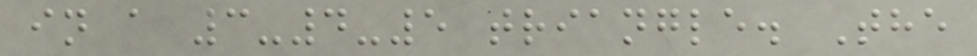in a 3-4-5 triangle. The
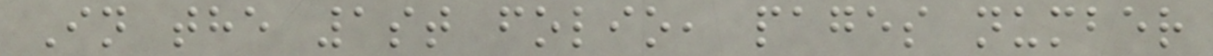In the 1st folio, pages number
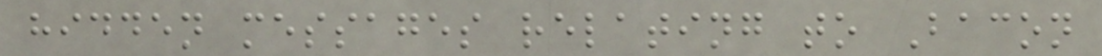hidden messages relating to Bacon
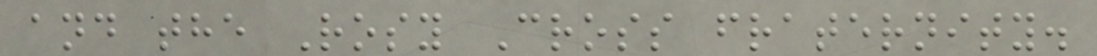and the Rosy Cross fraternity.
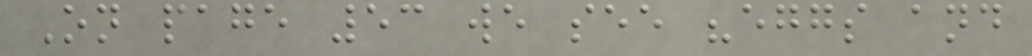On page 53 we see "eggs and
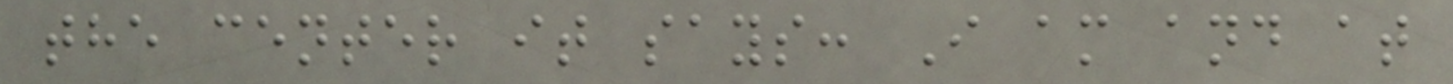the center it says: I am and at
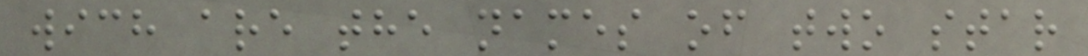wich are the names of two star
